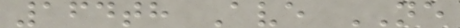164th Ave NE
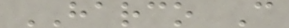HARCO C
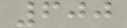600
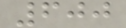600
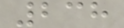238
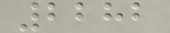2282
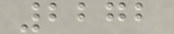2272
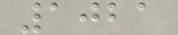1021
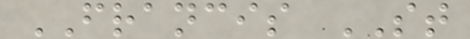FRANCIS ST
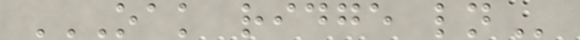OAK RIDGE LN
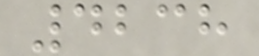4238
